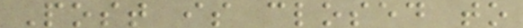Post is closed to
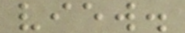view.
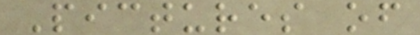Pictures of
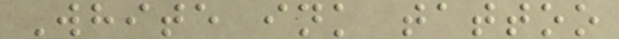White ink tattoo
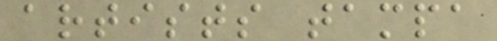artists tampa
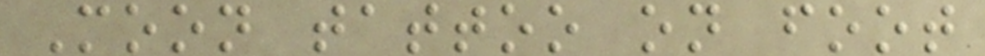Moon tattoo on foot
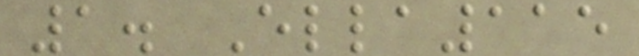1. Ella115
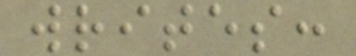writes:
